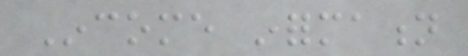Income information
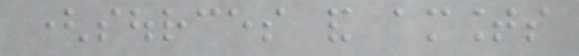(sources and amounts
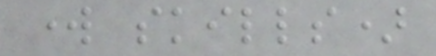work skills)
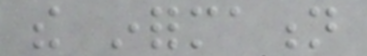the information
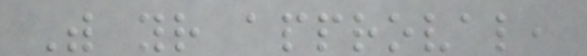With your approval,
